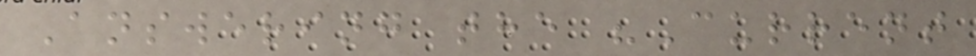Answering the "Current
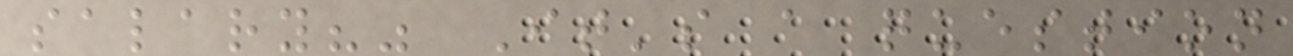salary?" It's a question
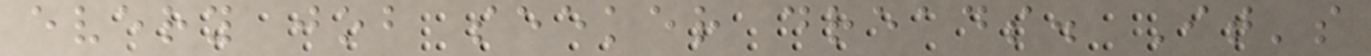every job seeker dreads. It's
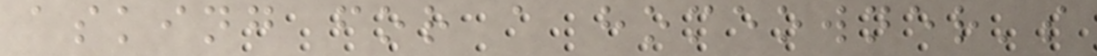asking for a homeowner's
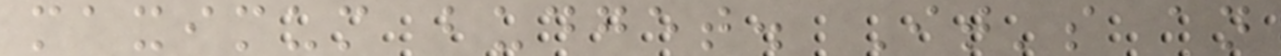maximum budget. It's an
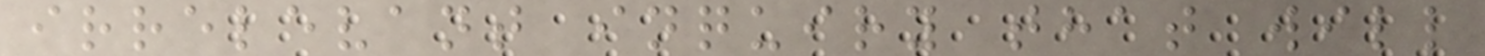irrelevant inquiry that will
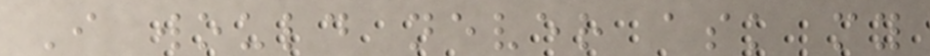I would never ask my
